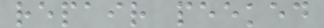repair peeked
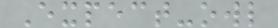Expect-owl
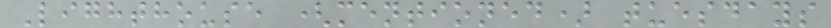Lighthouse (mentioned) tuesdays
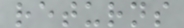returns
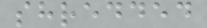shredded
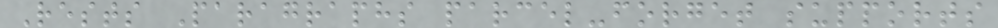Rests Paragraphs parcel-forget supports
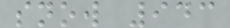snow 943
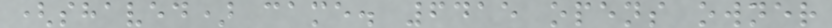(shaved) came. 6415 opens owner
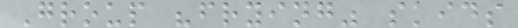Group "frying" skids
